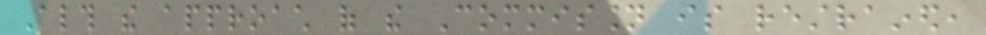Although the approach of the Commission is restrained,
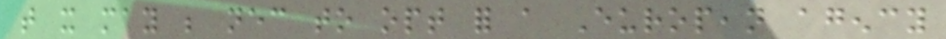that it may be necessary to opt for a European agency
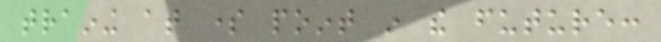training at some point in the future:
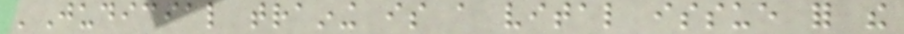'Judicial training is a vital issue for the
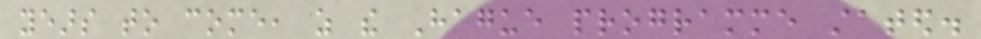years to come, as the Hague programme stated.
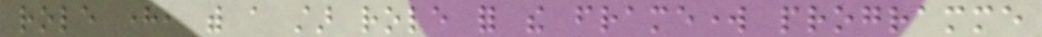role here, with a star role for the framework programme
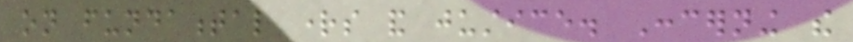on fundamental rights and justice. Concerning the
